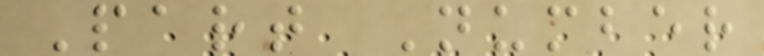Part Number
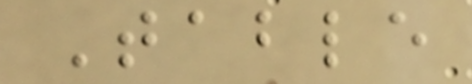Table
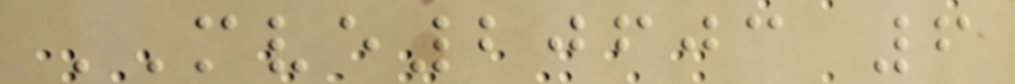MVE20603 6
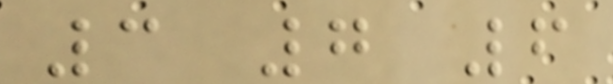3 7 6
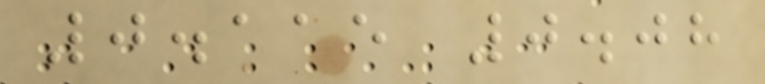0.115 0.08
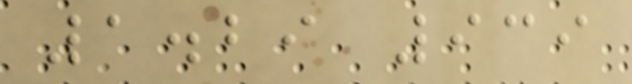1.29 939
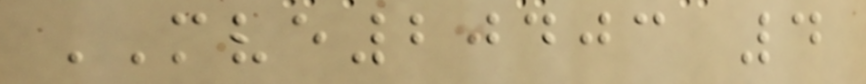MVE20403 4
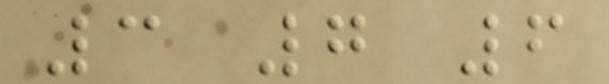3 7 6
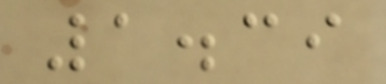1.39
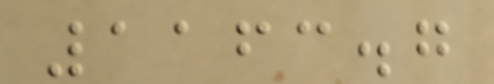1163.7
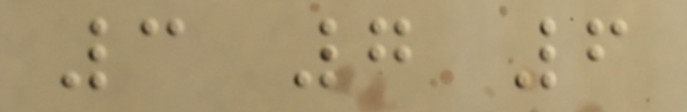3 7 6
